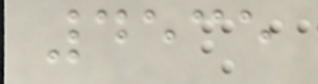4535
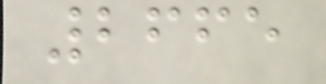2665
